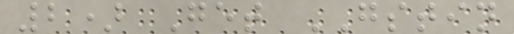2) Get GSTIN
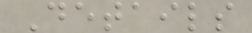Details
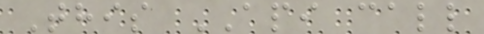This API call
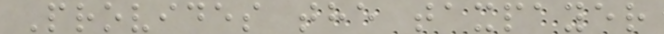Provides the taxpayer
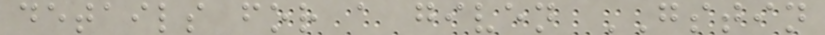details for a given GSTIN
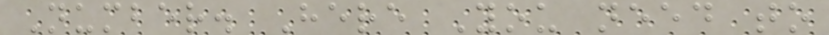Number. Here You need to
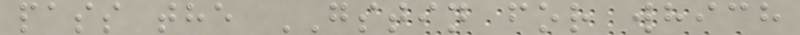pass the GSTIN for which
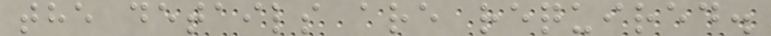the details are required.
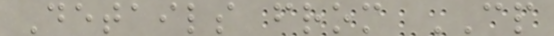Details from CP
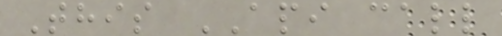This API call
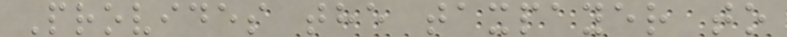Provides the taxpayer to
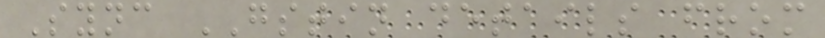Sync GSTIN details from
